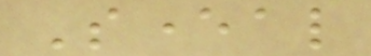Several
